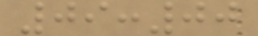09:00
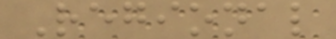Regional
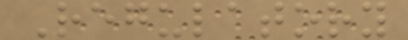Regulatory
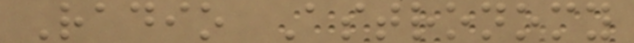Radio Astronomy
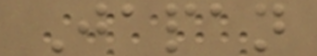Japan
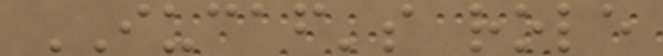IUCAF's role
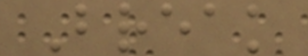Break
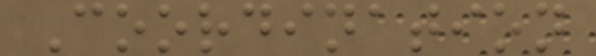Coordination
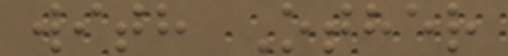with Other
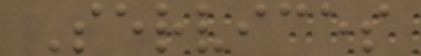Services
